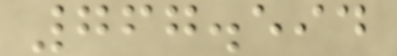767.594
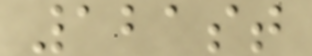121st
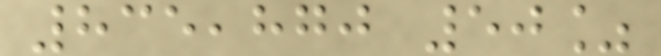835,870 50%
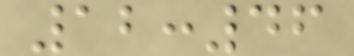12:46
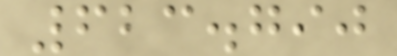623.790
